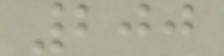200
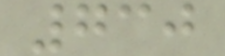730
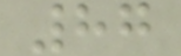87
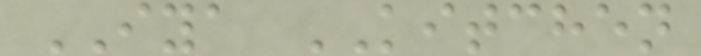IYA KITCHEN
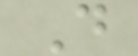D
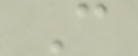C
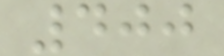400
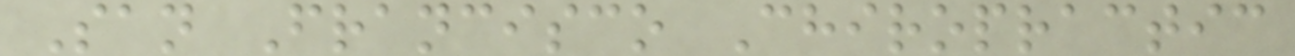San Francisco Chiropractic
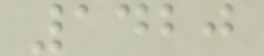1420
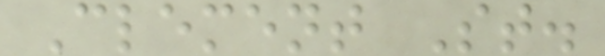Clement St.
